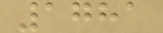1781
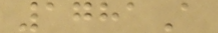1781A
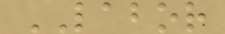LABOR
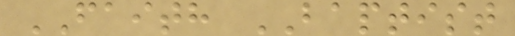FAITH BAPTIST
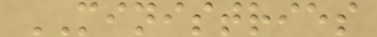MINISTRIES
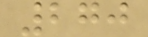270
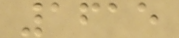1615
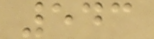543
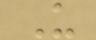U
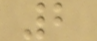2
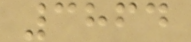3864
